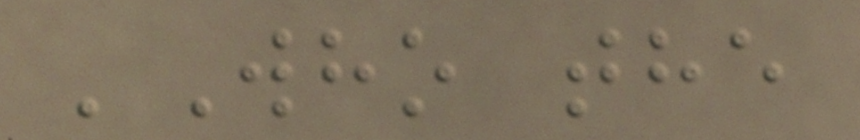'Who the
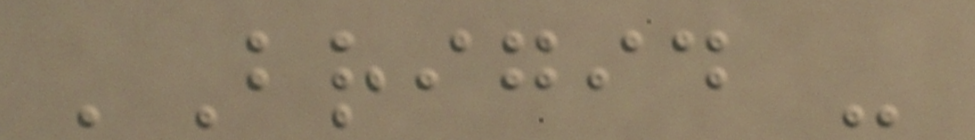'Brigid -
